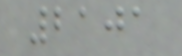2101
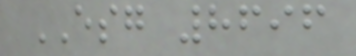ESG 8696
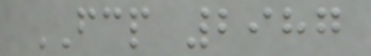FCP 2987
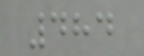484
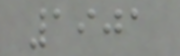1901
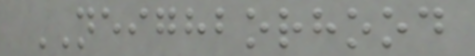NEIGHBORHOOD
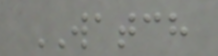WATCH
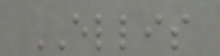ELLIS
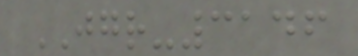JGR-3146
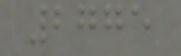2775
